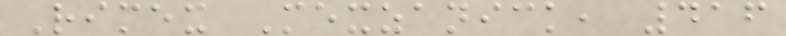Rimex Mexzanick, 416
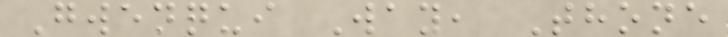Gwenqui Way, Thone
